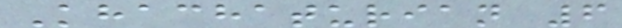Khachaturian 6
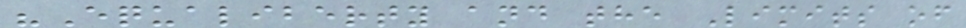"Equaliberty and the Limits of
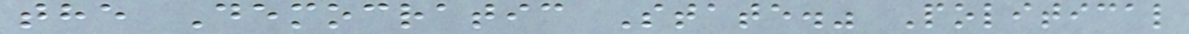the Democratic State." Political
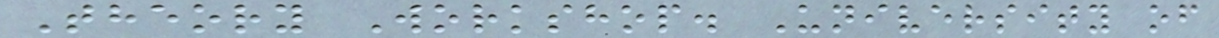Theory Workshop. University of
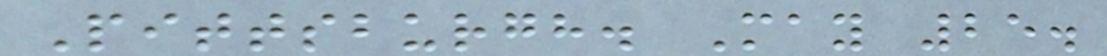Pittsburgh. May 25.
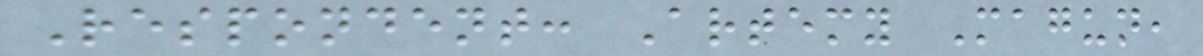Respondent: Artemy Magun,
